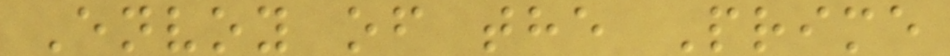Envoy of the Prime
